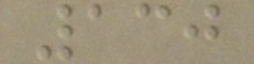130
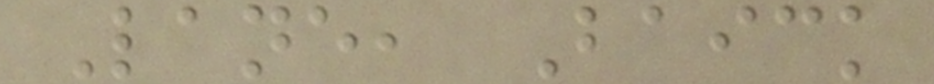Lane, Baick
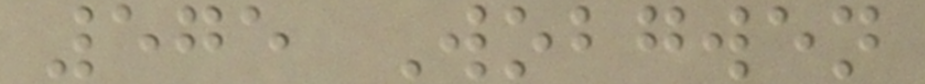575 Wobgwen
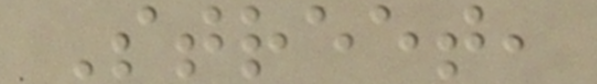Street,
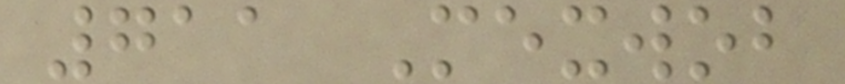711 Mexwob
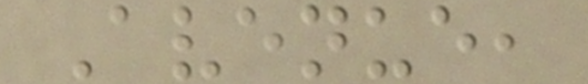Avenue,
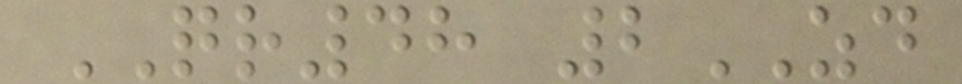QR48 2ZD
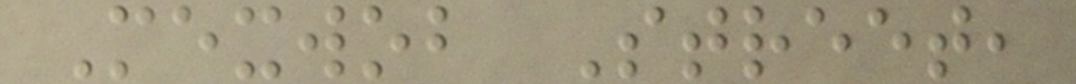Mexwob Street,
